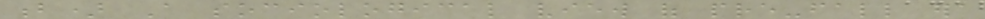b) A sociological view of pre-fall era
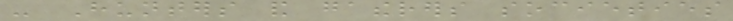- Hunters and gatherers societies
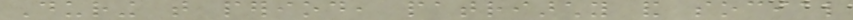During that period, patriarchy and social
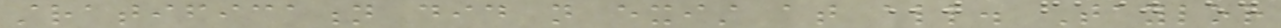stratification did not exist at all. Taylor
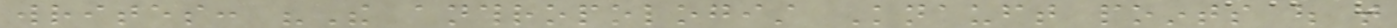writes: "The anthropologist Knauft points out that
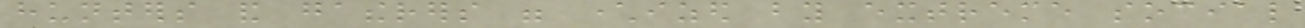hunters and gatherers were characterized by extreme social
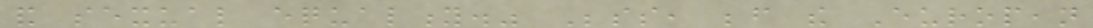and sexual equality." Besides, before the European
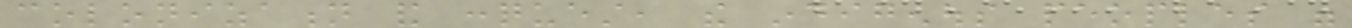colonization and conquest, the indigenous peoples were
